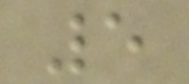5
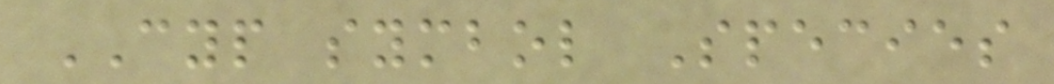CYP symbol Species
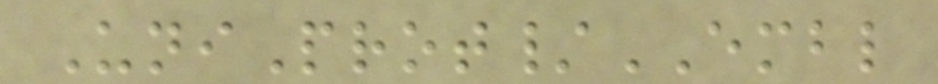UniProt/EMBL
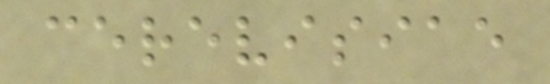cerevisiae
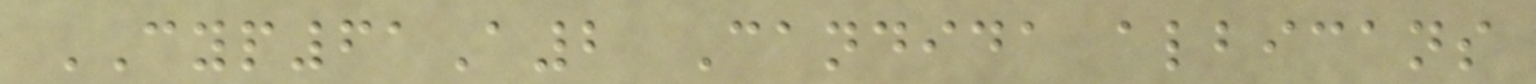CYP61A2 Candida albicans
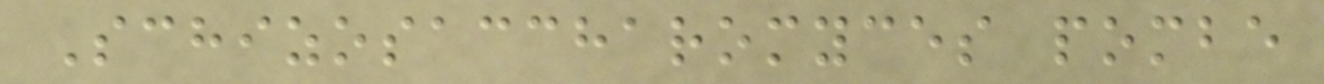Schizosaccharomyces pombe
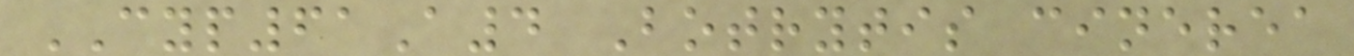CYP61A4 Botrytis cinerea
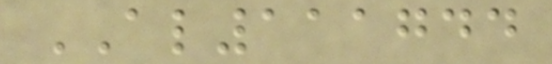AL111744
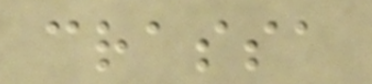crassa
